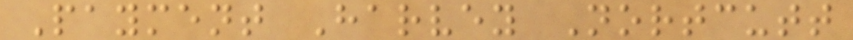Payment Harvey Nortcutt
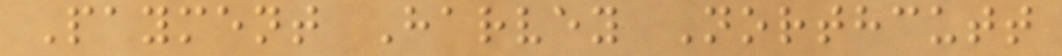Payment Harvey Northcutt
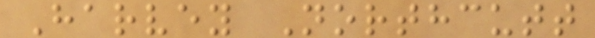Harvey Northcutt
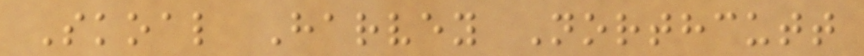Skoal Harvey Northcutt
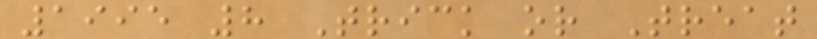1995 8 Trick or Treat
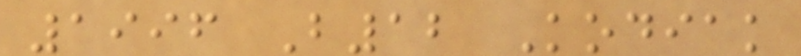1996 B12 Kodiak
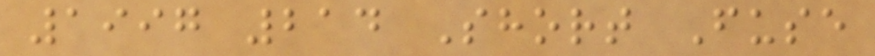1997 214 Short Fuse
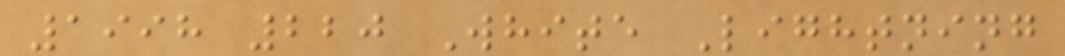1998 220 White Lightning
